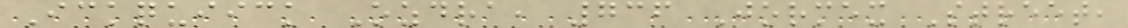Ickquiick Ozdra, 736 Jormex Street,
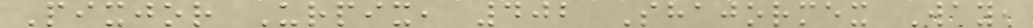Pixjor Urpix, 402 Shajormex Way,
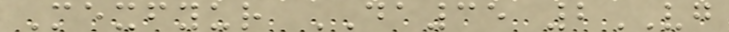Mexfyur DA35 2VG
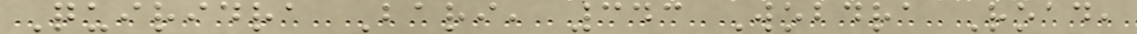Quiridra Bari, 343 Wobdra Road,
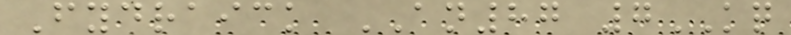Fydraick AN87 7KQ
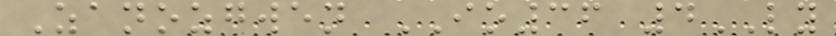Zanozgwen IO36 4LY
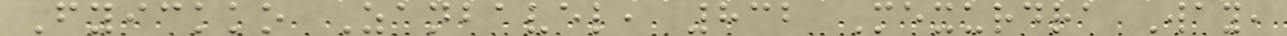Fyickko Zanbavel, 832 Mexurdra Way,
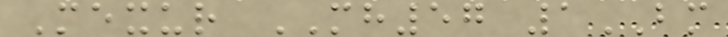Mexur MH57 1BM
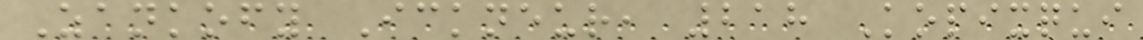Zankofy Ickneur, 218 Kopixqui
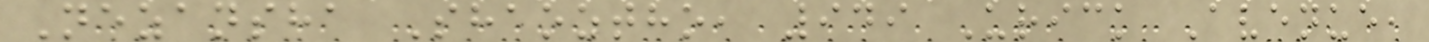Nezansha Shaoztho, 949 Urick Avenue,
